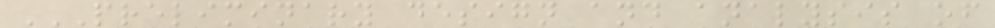PRELIMINARY DESIGN AND ANALYSIS OF
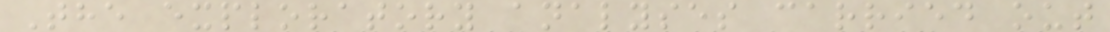The exploratory analyses carried out
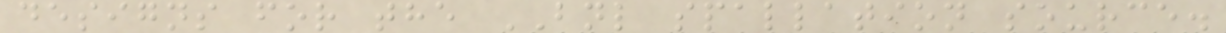designs for the BNL spallation source.
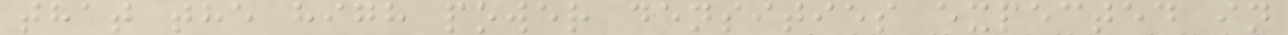that the high power densities expected in
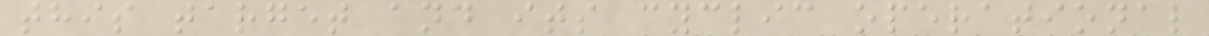this target and its cyclic operational
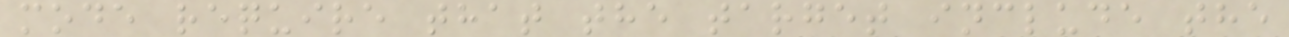mode require that the target include the
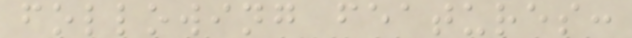following features:
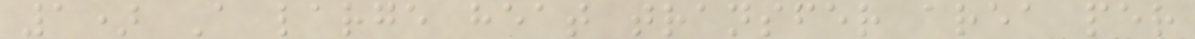1) A large heat transfer area per
